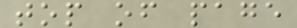top of page
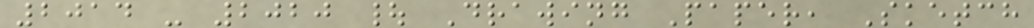2014 - 2020 | Drawing Paper, Sketch
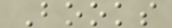Books
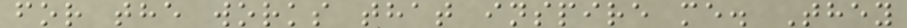for the works that inspire me. They
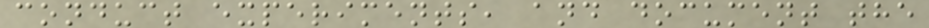conduct experiments, and document the
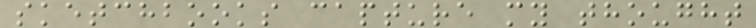sketchbooks capture my thought
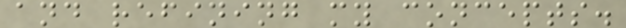and refining my concepts.
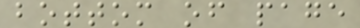bottom of page
